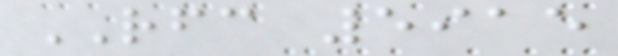RFC 5915
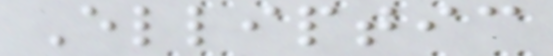Elliptic
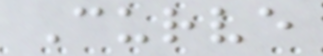Curve
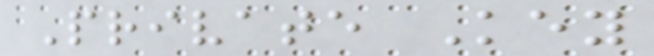Private Key
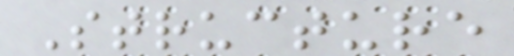Structure
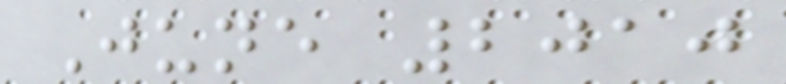June 2010
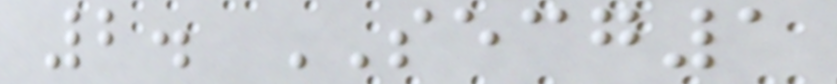2. SECG1
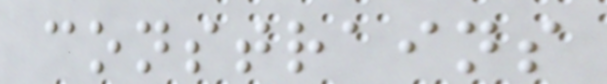constrains
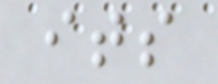its
